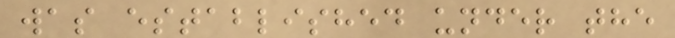was established under the
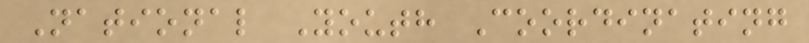National Youth Coordinating
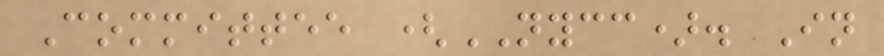Committee (NYCC). In
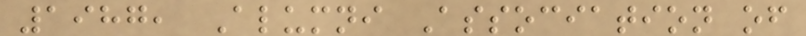1987, Alumni Association of
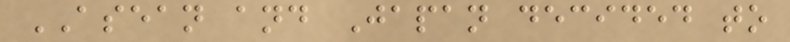ASEAN and Japan decided to
